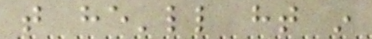that he'll ht in
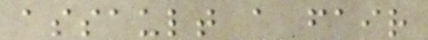assault a fair
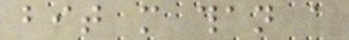bit more than a
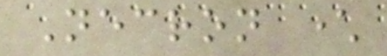Necron character
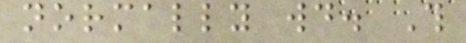normally would. This
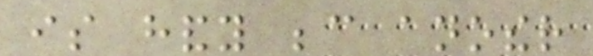is handy because another
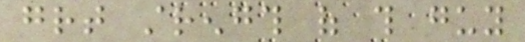great strength of this guy
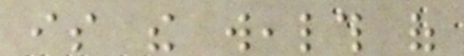is the wealth of
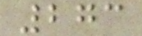273
